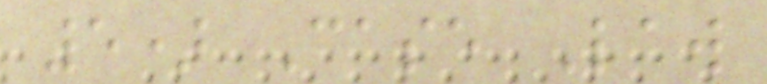5) Case Law
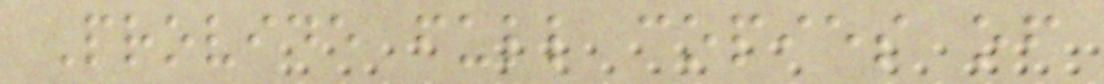Provide full copies of
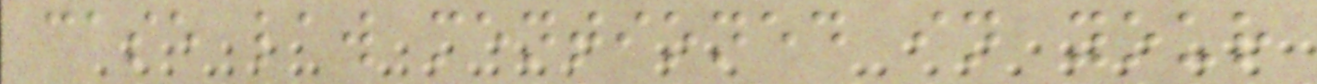case law mentioned in your
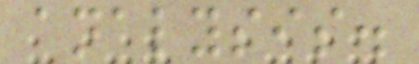analysis.
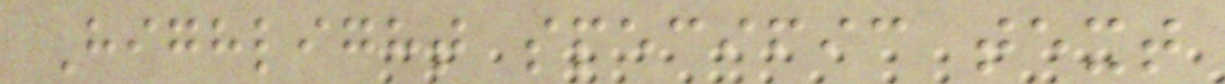Highlight specific text
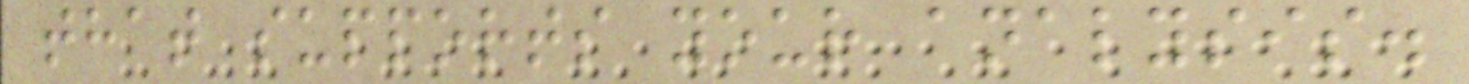that supports your analysis.
